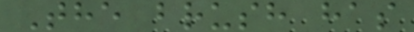The brush has
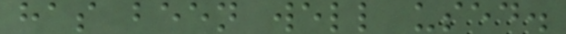has been well used.
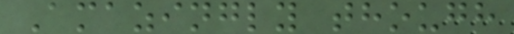Amazingly though
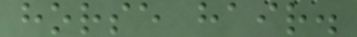horse hair.
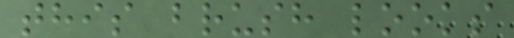this brush looks
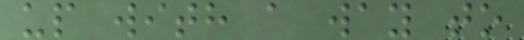up with a way to
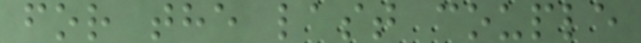for the last couple
